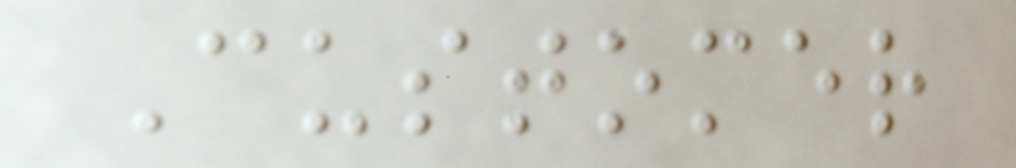Customer
